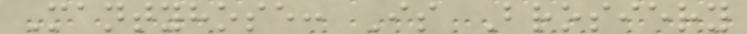Mantyhose: Is Brosiery
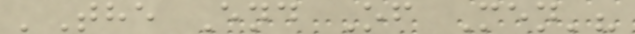'The End Of Men'?
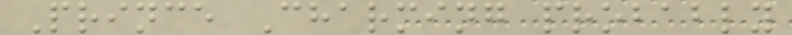Prince Charming probably
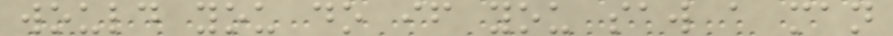would you do if you saw a man
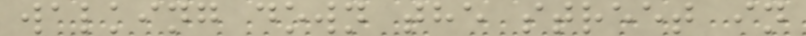walking down the street in
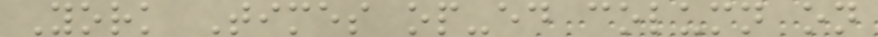York Times op-ed column on
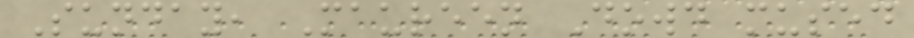Sunday, Maureen Dowd mused
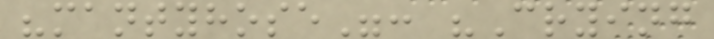"mantyhose": "Crying
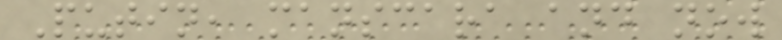Putin, manscara and now
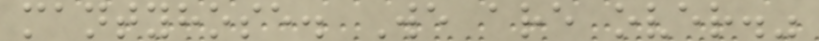mantyhose. We are over."
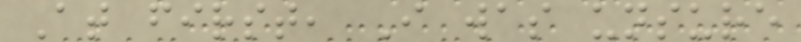At first, I was unsure
